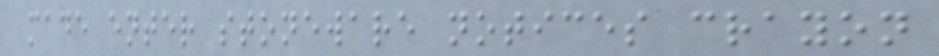made enter stoneware notices crayon
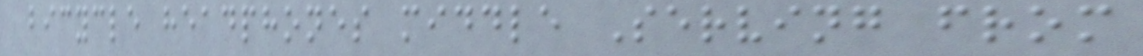bicycle headphones middle Serving from
